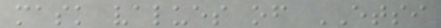mask values of ETSI
